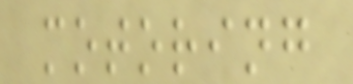motoring
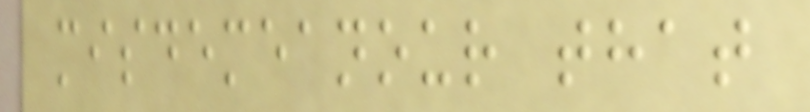misdemeanour that
